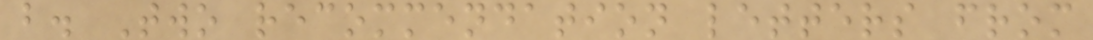b. Two recommendation letters from
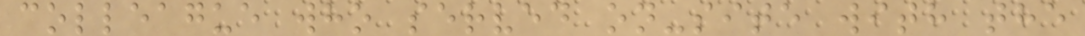colleague who served on-site with the
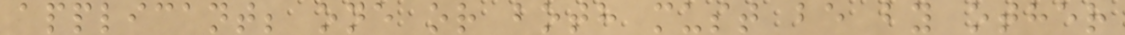applicant; one or both must be by other
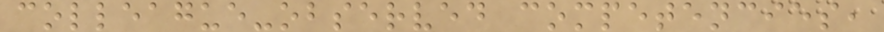colleague-observed competencies,
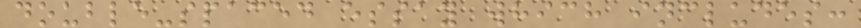double-spaced essay which includes:
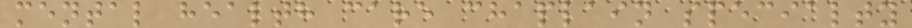mental health care chaplain specialty
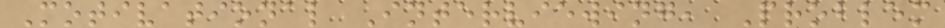Motivational Interviewing, Problem
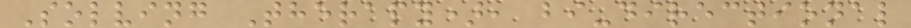Solving Therapy), bi-directional
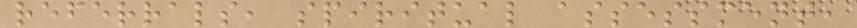referrals, spiritual assessment,
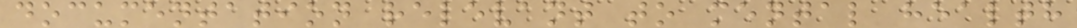documentation relevant to mental health
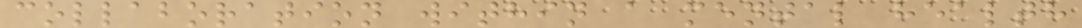collaboration within a mental health
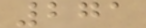271
